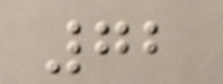72
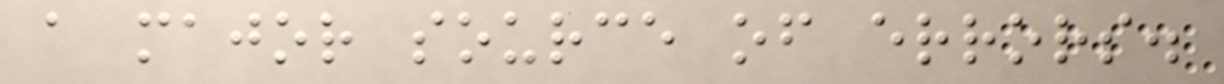a major source of errors.
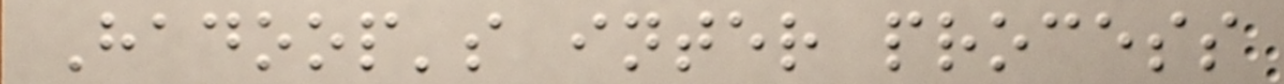Hadoop's inter process
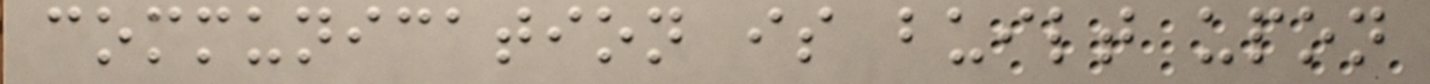communication is built upon
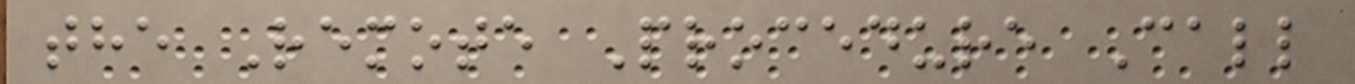the Remote Procedure Call
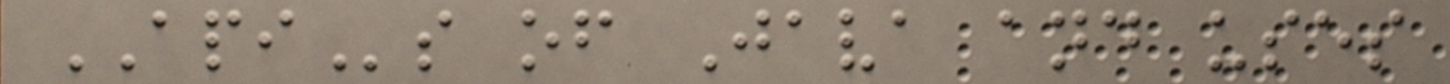APIs of Java and uses
